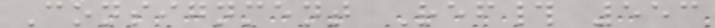Consignment Ref# 553
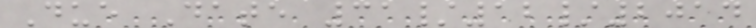Due Date 31/12/2014
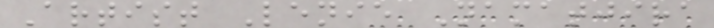Artist Lenie Namatjira
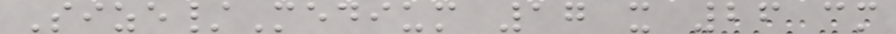Size/Medium 17 x 26 cm
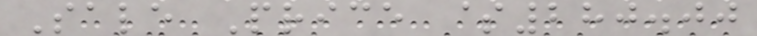Sale Price $280.00
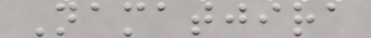Namatjira
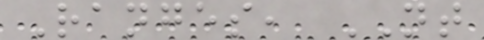Ranges, NT
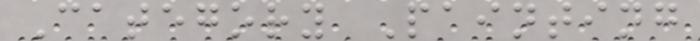Category Painting
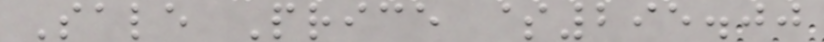Sale Price $295.00
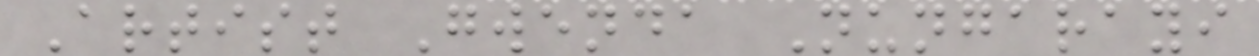Artist Gwenda Nungarayi
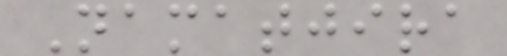Namatjira
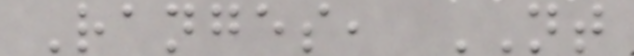Ranges, NT
